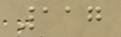117
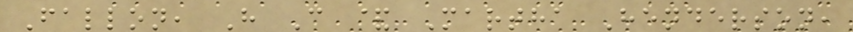Fallon, H C & Martha Henderson,
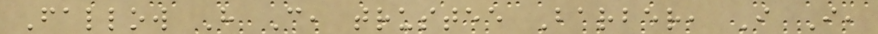Fallow H C, trustee Barber, I I,
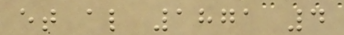et al 1871 4
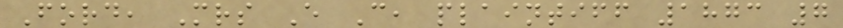Ford, Mrs E C, plaintiff 1873 7
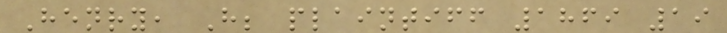Henry, H; plaintiff 1869 19
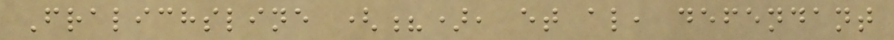Fralichsline (?), et al, defendant
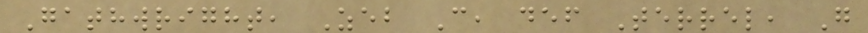Gathwright, Zeb C, def Terrel, G
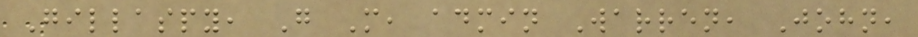Gillaspy, G M, admin Warren, John,
